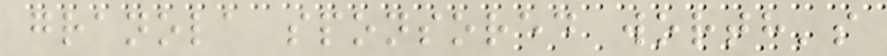granola sponsored worth's
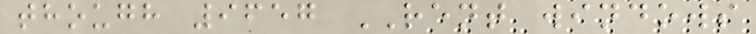though 9657 RENT windows
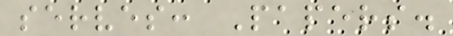serves: Papers.
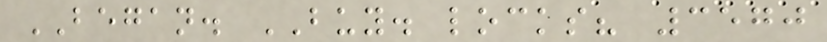BEGAN. BUY. locks? 3570
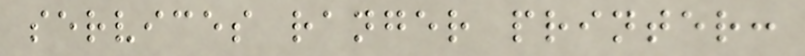services ranger printer:
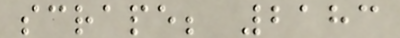scrape; 2183
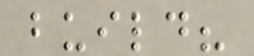build?
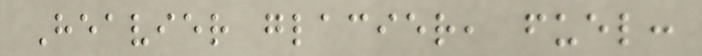Heavier glacier, fuel:
